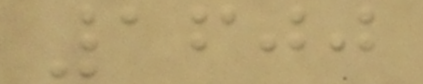1600
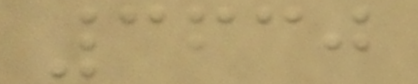3630
